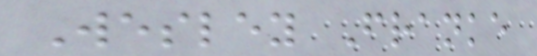Wesley Franke
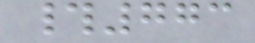#773
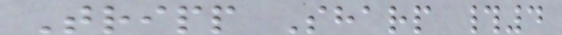Tripp Sharp #4
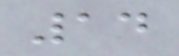14
